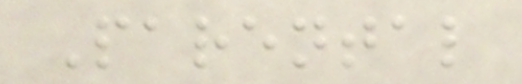Parental
